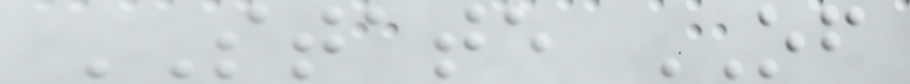STATE OF
